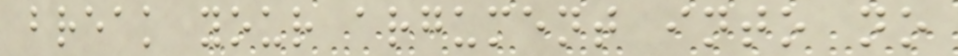break your argument into no
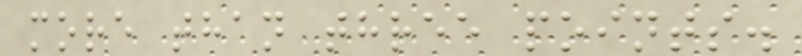more than three points.
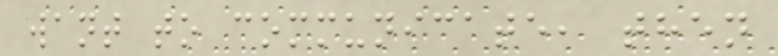want to communicate, then
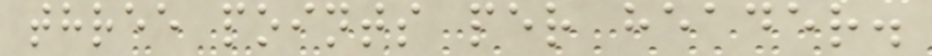three points per header.
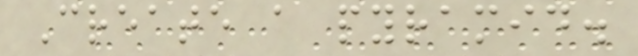Create a pyramid.
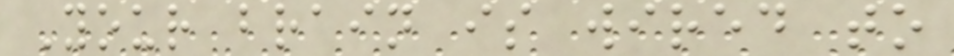Your brain is wired to
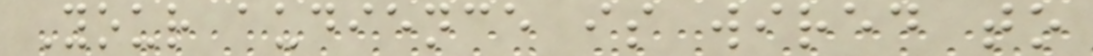Your audience is wired to
